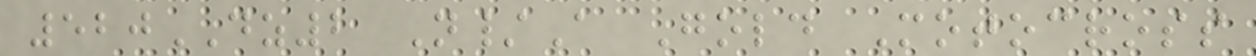520DZ2 N/A Gold Motocross
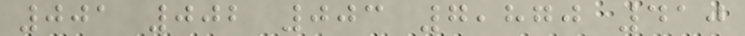001 002 003 7,870 410
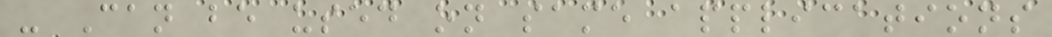- Can be used on same applications
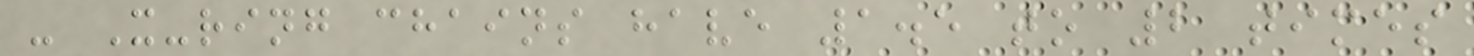- X-ring chains have 1.5 to 2 times
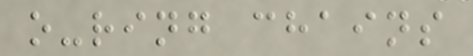o-ring chains
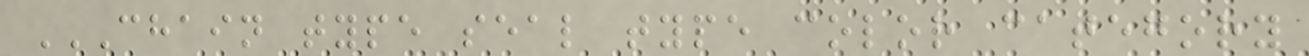CHAIN TYPE SEAL TYPE COLOR CATEGORY
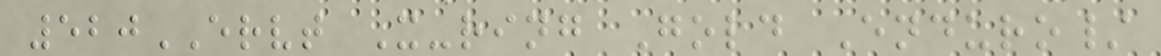520ERVT X-ring Gold Enduro/
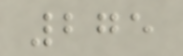275
